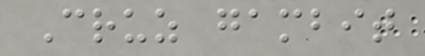Cruz gambit
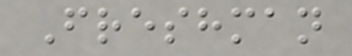Freshman
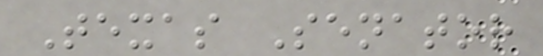Texas Senator
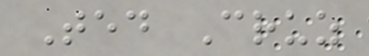Ted Cruz
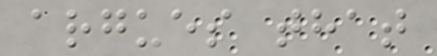argues that
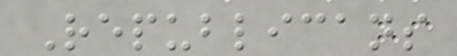Republicans
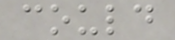could
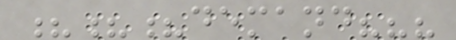???demand???
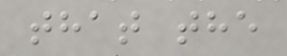that the
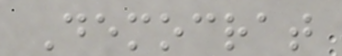Democrat
